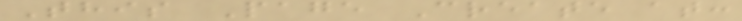This Page Create at:
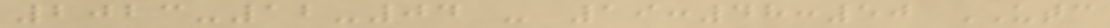2023-12-04 - 19:48:50 UTC
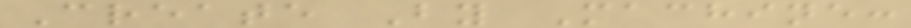Create By Machine:
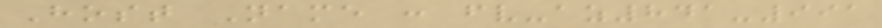Host Name : fv-az841-991
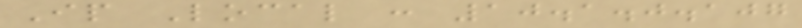Ip Local : 10.1.0.107
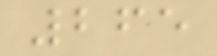265
